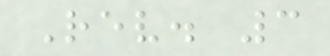Rev. 3
